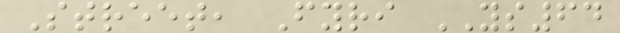Street, Fyri YS64
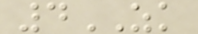4ZK
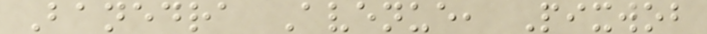Banedra Avenue, Pixwob
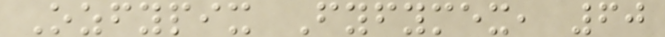Ozfypix Fyfymex, 60
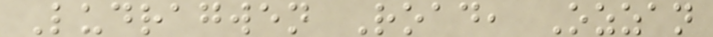Ludragwen Road, Ozzan
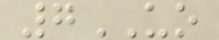7UO
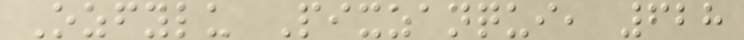Ozfylu Pixzanqui, 628
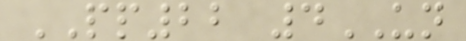PP22 4UN
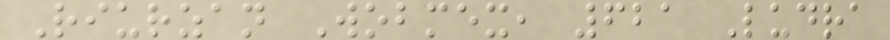Riurzan Wobmex, 621 Ludra
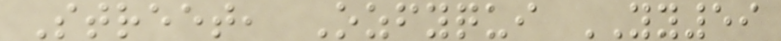Street, Ozfyqui YY59
